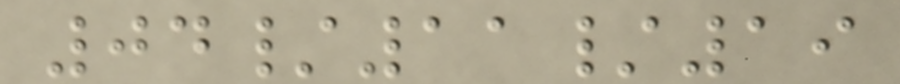04/11/19
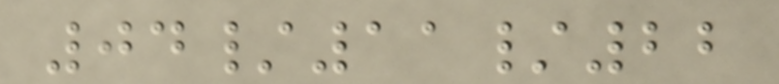04/11/22
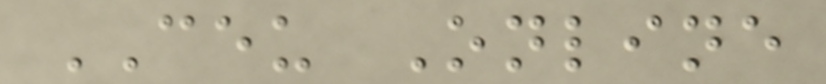CEU Online
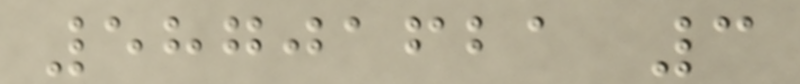58701621 3
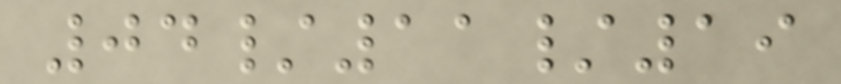04/11/19
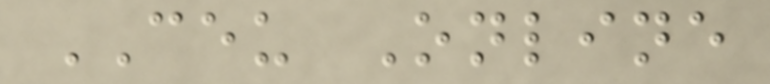CEU Online
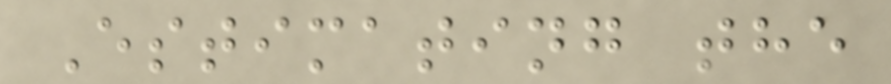Estimating the
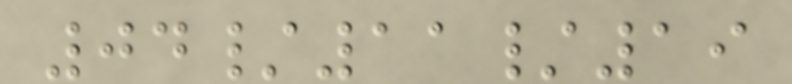04/11/19
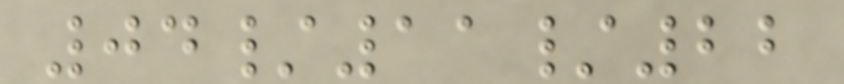04/11/22
